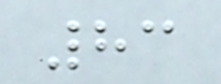83
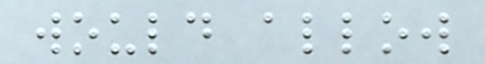would allow
